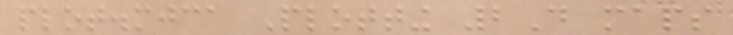plot.mjca Plotting 2D maps
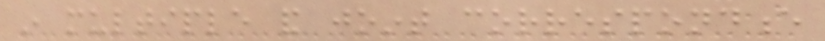in multiple and joint correspondence
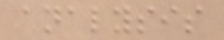analysis
